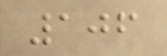106
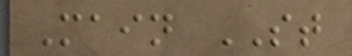Main ST
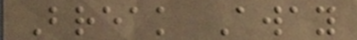Break Away
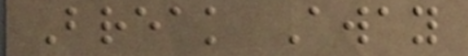Break Away
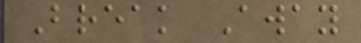Break Away
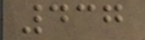437
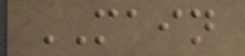MAIN
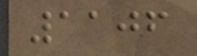1106
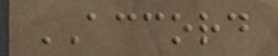ACCORD
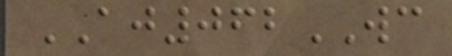AJ062WC
